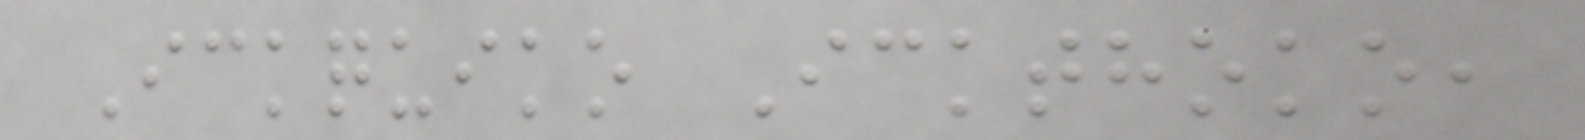Ickquiko Ickthoko,
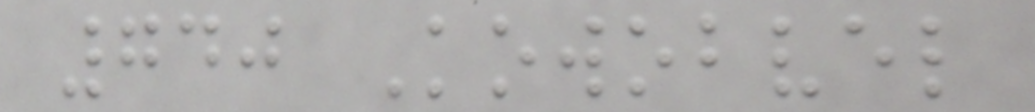740 Kowobvel
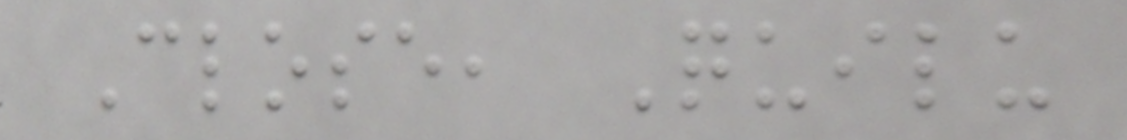Close, Quilu
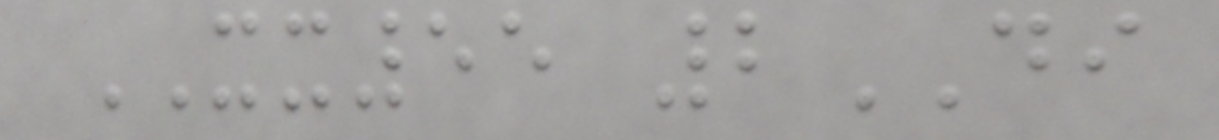XX55 2DI
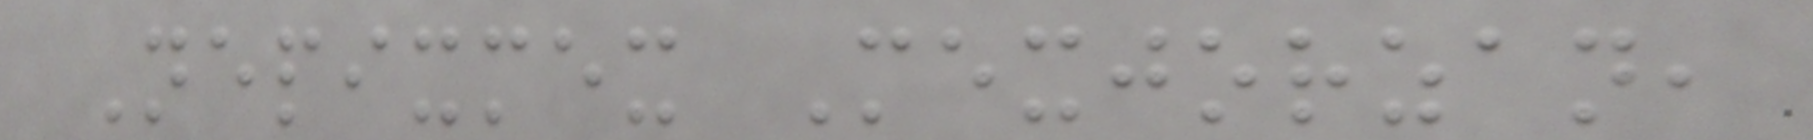Nepixmex Mexjorzan,
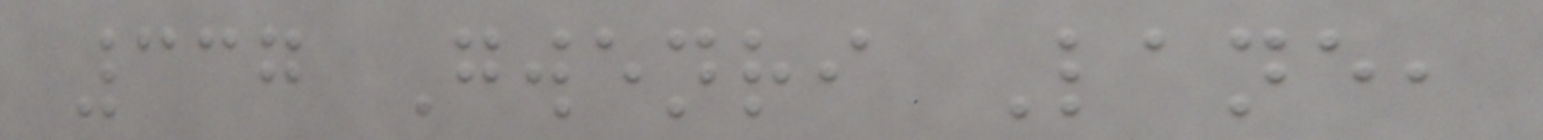337 Gwenri Lane,
